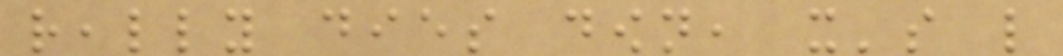really dies down, it's like
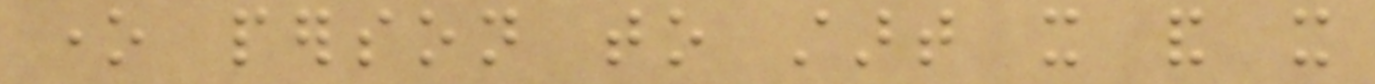one person to start it and it
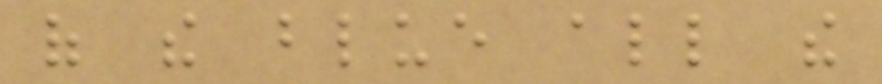of the blue all the
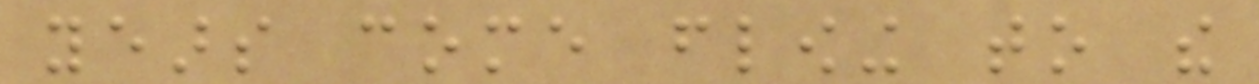years come flowing to the
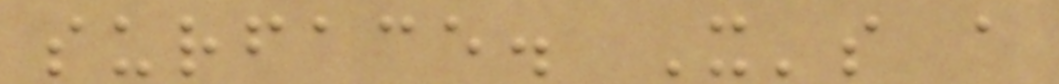surface. It's a
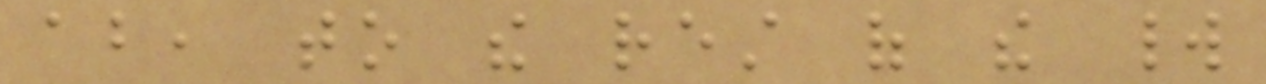about, to the rest of the world
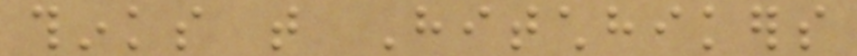thinks that Hitchhikers
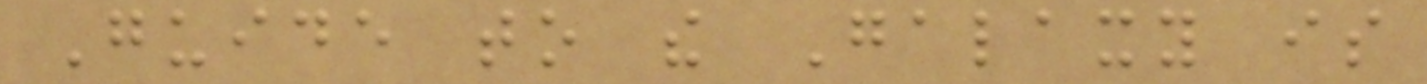Guide to the Galaxy is
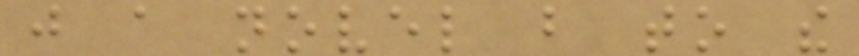just a novel but to the
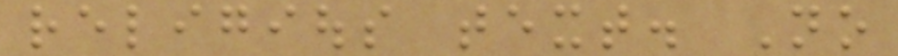religious text. No
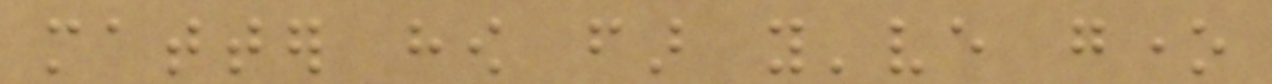matter how far you've gone
